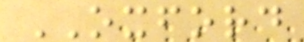OXFORD
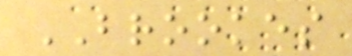BROOKES
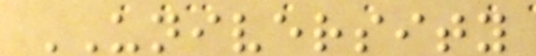UNIVERSITY
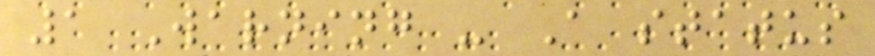1 Warning - A status
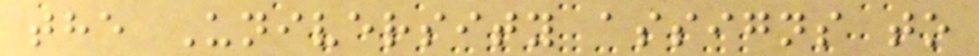the University assigns to
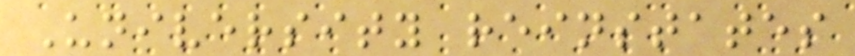University reinstates
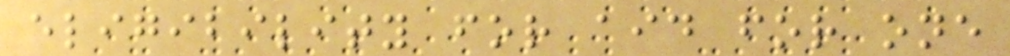eligibility for aid for one
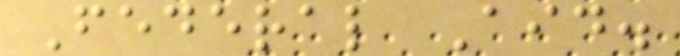Federal Aid.
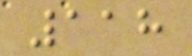118
